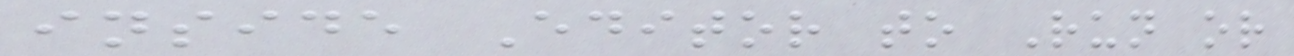inside Editor to Run or
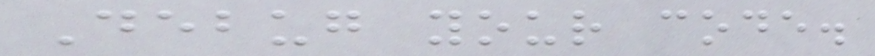Debug your code.
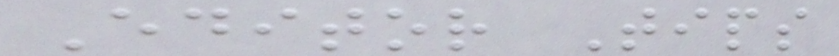Editor Tips
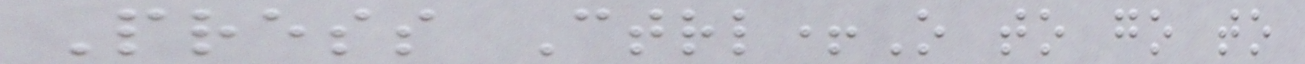Press Ctrl+O to go to
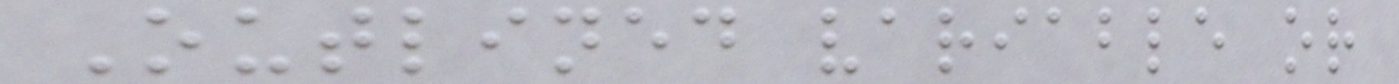Outlined variable or
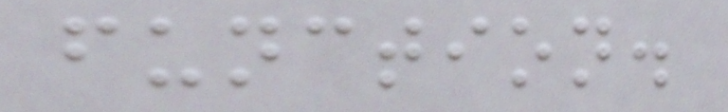function.
